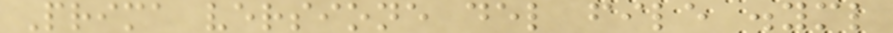Prima versione del file .yml
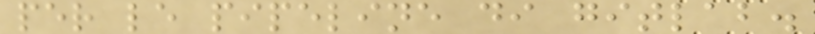per le pipeline di gitlab.
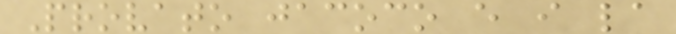Provato jacoco e i la
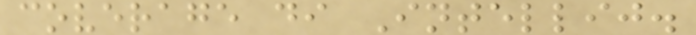coverage di Intellij.
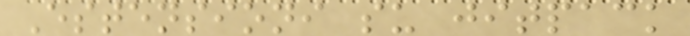Estensioni su jitpack
